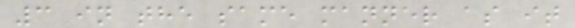3 in the same manner as it
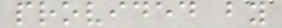provided by
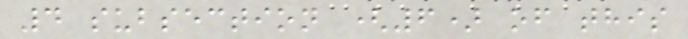4 subsection (6) of this
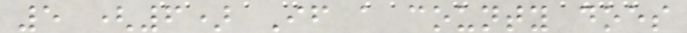5 (6) If a county does
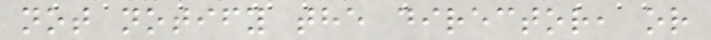not notify the director, or
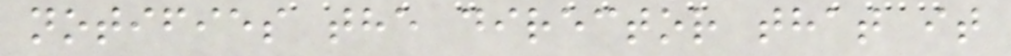notifies the director that it
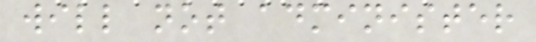will not administer
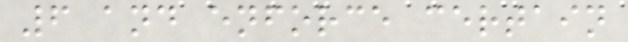6 and enforce certain
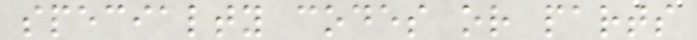specialty codes or parts
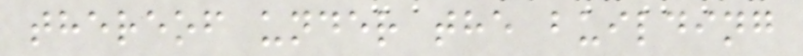thereof under the building
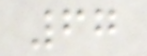67
